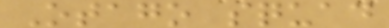Otago squad
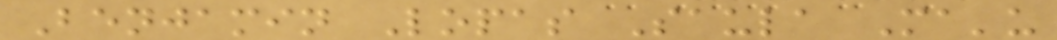Benjamin Lopas Saula Ma'u
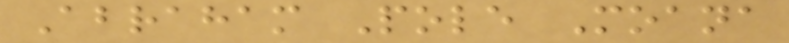Abraham Pole Moana
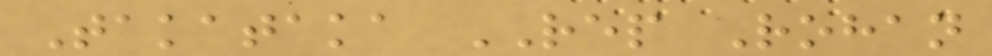Takataka REP Rohan
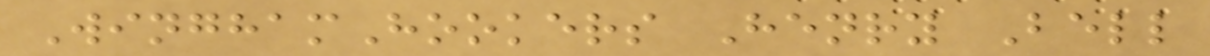WinghamHookers Henry Bell
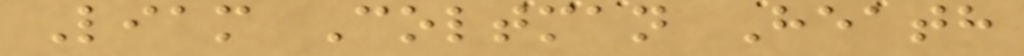Liam Coltman Heath
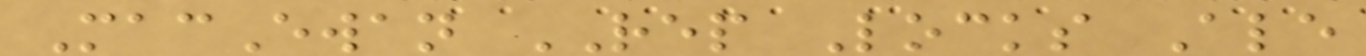MacEwan REP Locks Ale
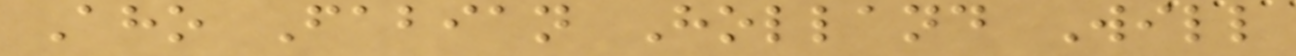Aho Fabian Holland Will
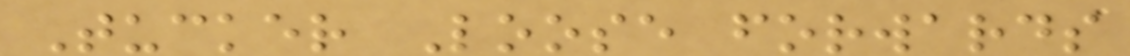Tucker Loose forwards
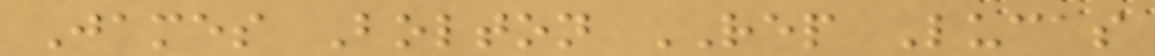James Bolton REP Lucas
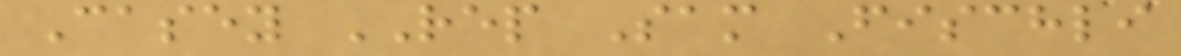Casey REP Sam Fischli
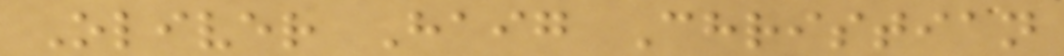Oliver Haig Christian
